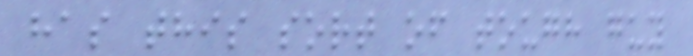has this sort of tough guy
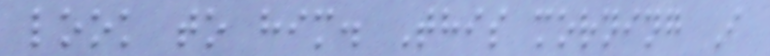look to him. This morning I
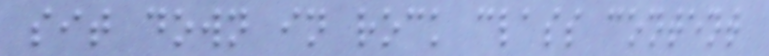sit down in rock class content
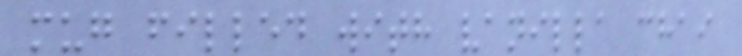mug filled with vanilla chai
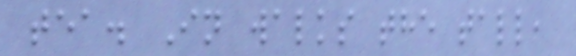tea. In walks the tall,
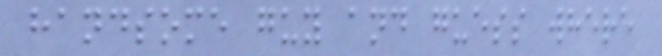handsome guy and guess where
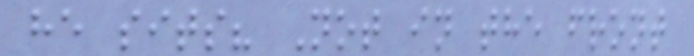he sits? Not in the front
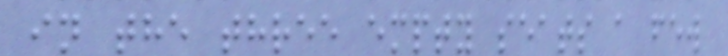in the three empty seats a few
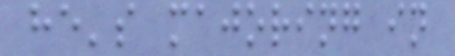he's majoring in
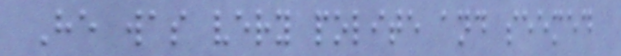He was very polite and seemed
